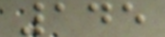145
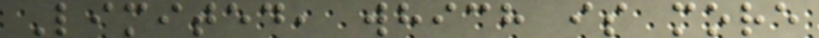Limited, which is more
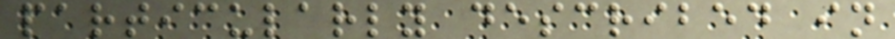particularly described in
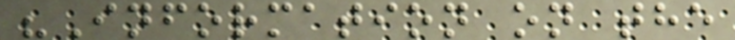"Information on the
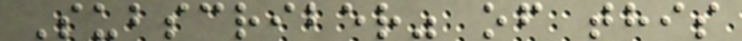Subscriber" of this
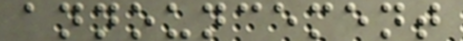announcement
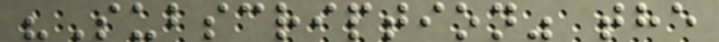"Subscription" the
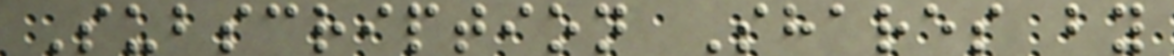Subscription Shares by
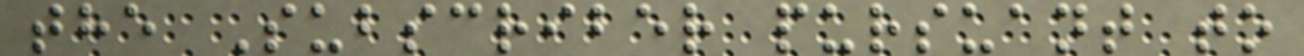the Subscriber pursuant to
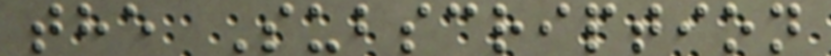the Subscription
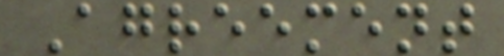Agreement
